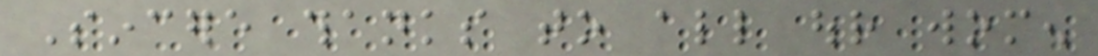Sincere thanks to all our women
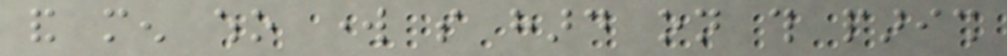and men who work so hard on this parish
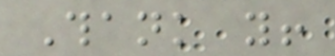Thank you!
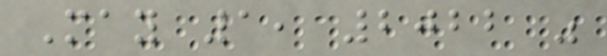May 1, 2022 was
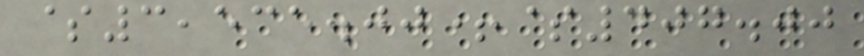$3,535.00+$407.00
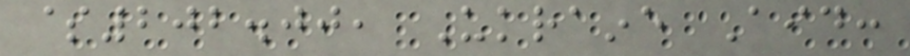$202.00, Ukraine Aid:
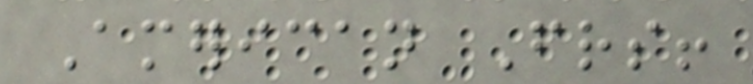American Friends!
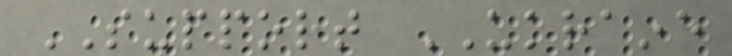SUPPORT UKRAINE
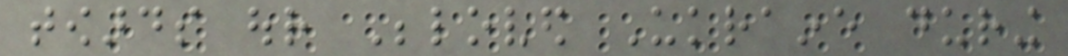towards our Beloved Ukraine during
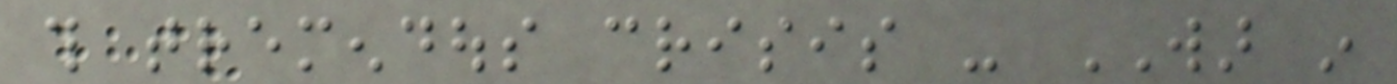this tremendous crisis - WAR in
